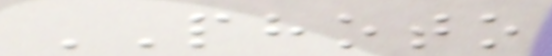PHOTO
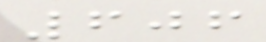606
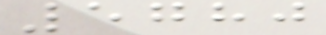5780
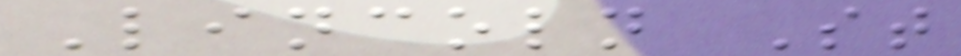Lincoln St
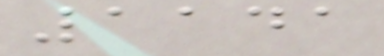1141
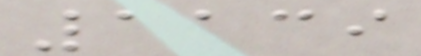1139
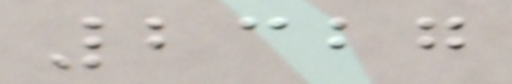2327
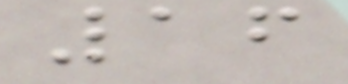16
